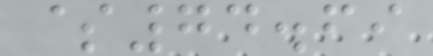$74.69
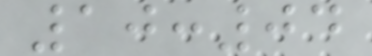10:04
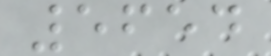5654
